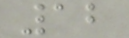12
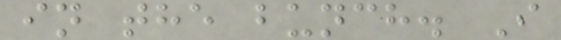in the bunch. I
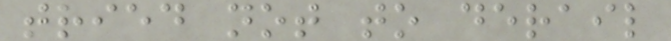tried not to derail
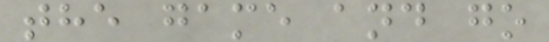the game and go
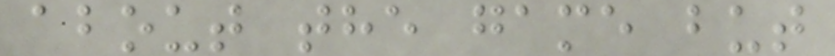about the game but
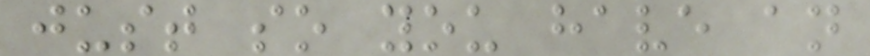just so you have an
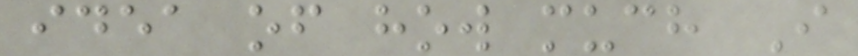idea of how much I
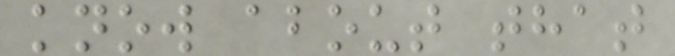know about that
